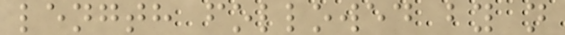length followed by n
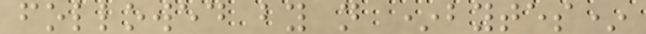followed by n *bytes*
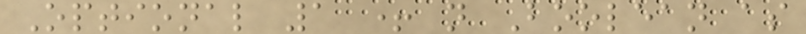Optional 1 + n Boolean as
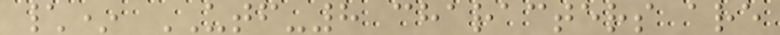\* UTF-8 characters are
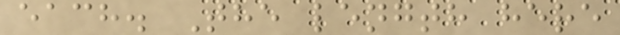each. The length here
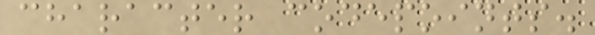character codepoints.
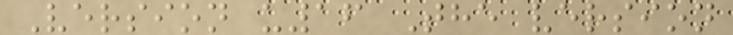Version u16 The version
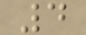4
